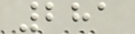281
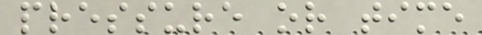pressure or time
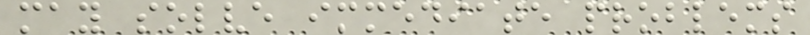may solve immediate problems
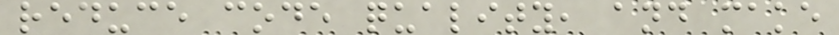reduce code quality, and make
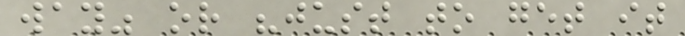way" or "just to get it
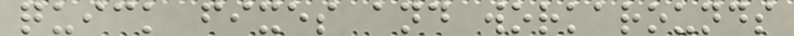quick fixes and workarounds
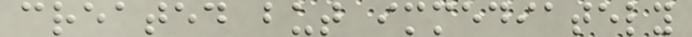created but immediately
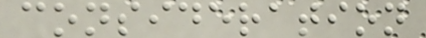consideration
